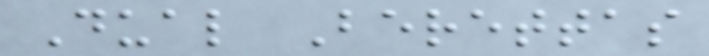Dual Berettas
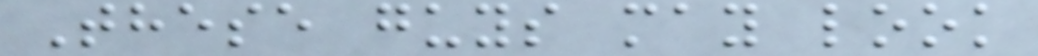These guys may look
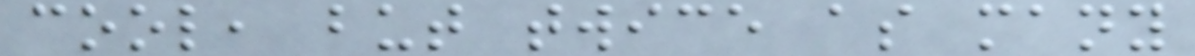cool, but twice as many
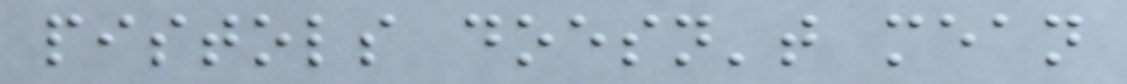pistols doesn't mean
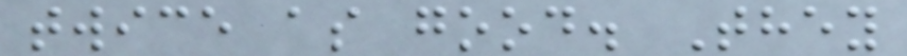twice as good. They
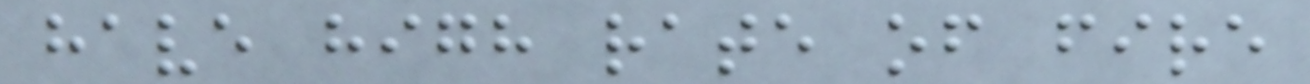have high rate of fire
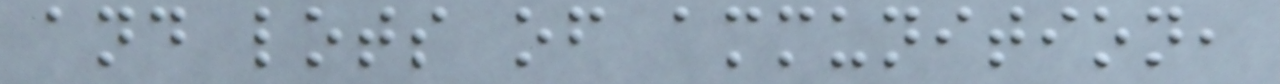and lots of ammunition,
